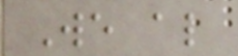We also
